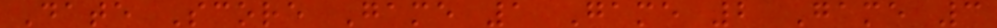Date Score Game 1 Game 2 Game 3
